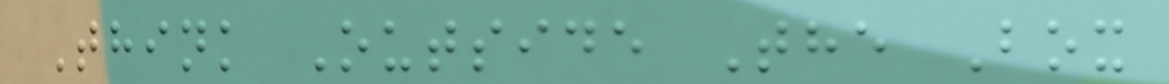Think Outside The Box
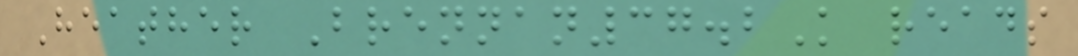Heather Brennan37.2K reads
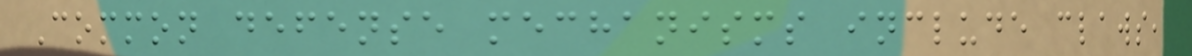Common defense mechanisms include claws,
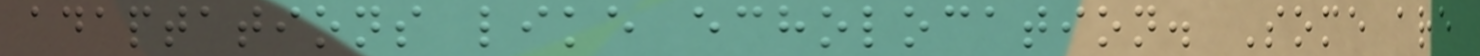adaptations like echolocation. Some are
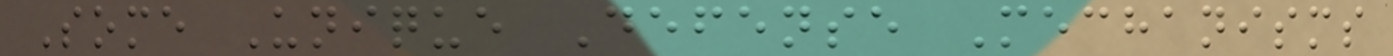Some Unique Defense Mechanisms
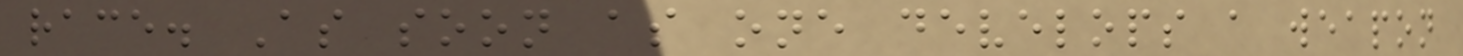race. As soon as one develops a weapon
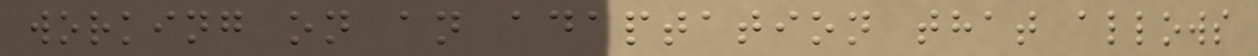working on an adaptation that allows
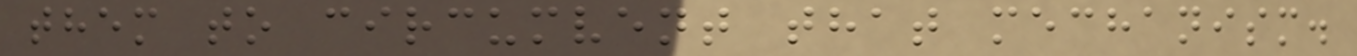them to circumvent that mechanism.
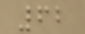62
